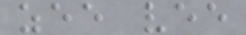zee vee
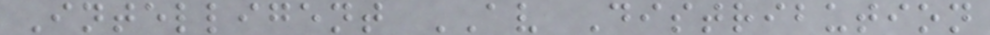Intelligent AV Distribution
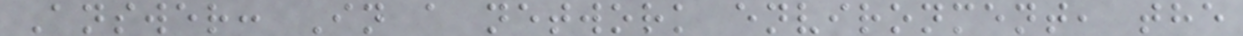Answer: In a network environment, the
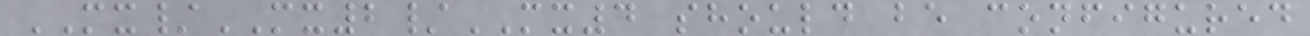MX/MX2/MX4 should be configured
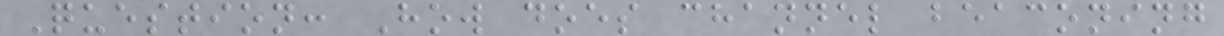Question: How does channel beaconing
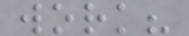work?
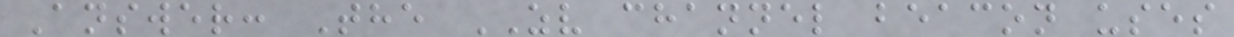Answer: The ZV channel beacon uses
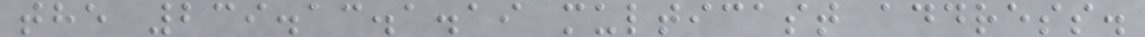the 239.13.1.19 multicast address.
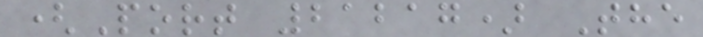(Port 21217) The
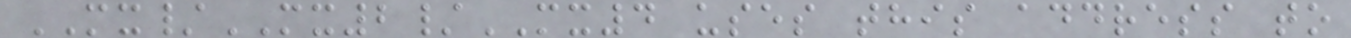MX/MX2/MX4 uses this address to
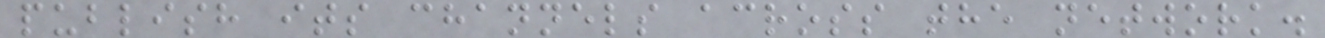publish its channels across the network.
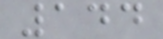144
